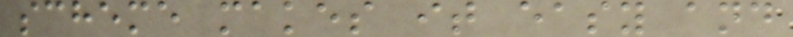scheme makes it easy and
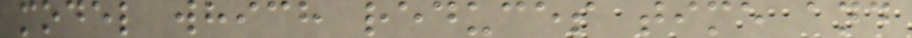model which reduces time and
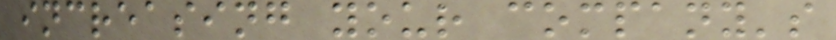increasing your company's
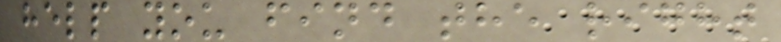help you find the right
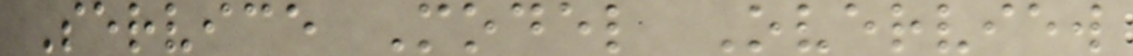Service Model Overview
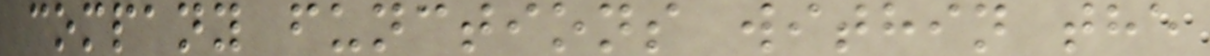company functions within the
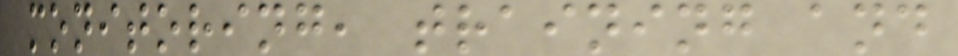monitoring, training and
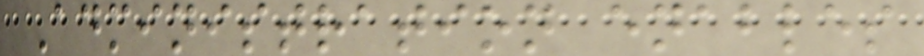Administration enables
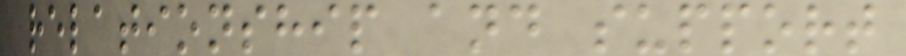relationship and support
